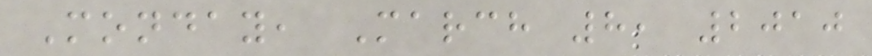Monday, March 8, 2010
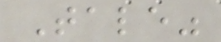Tale"
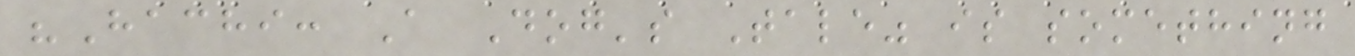"Hachi: A Dog's Tale" is something
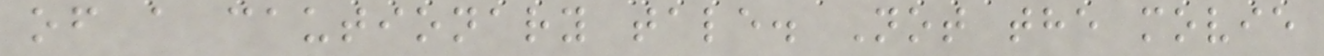of a cautionary tale. Not the movie
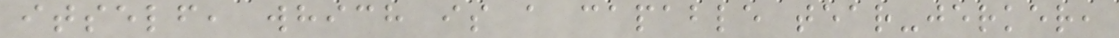itself, which is a capable tear-jerker,
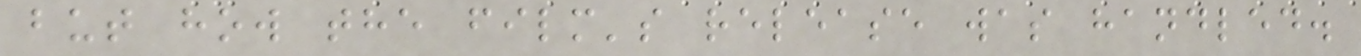but how the film's release was handled.
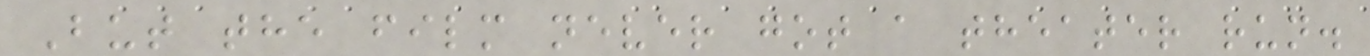But the film never got a theater run.
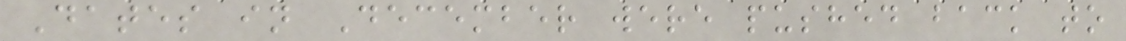Dates in December were pushed back to
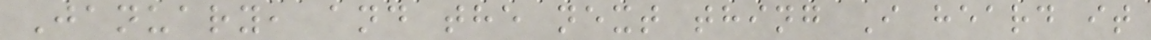January, and the next thing I heard it
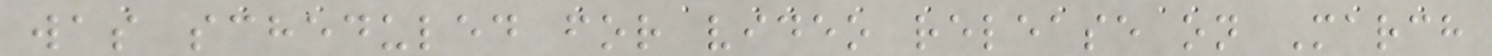was scheduled for video release on March
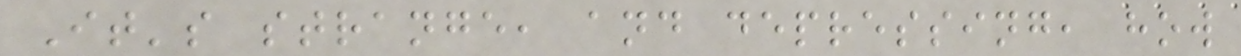It's strange, and depressing, how
